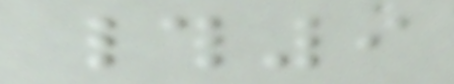#9
